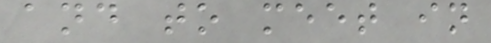and to meet in
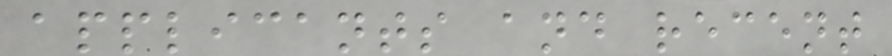applicants and recent
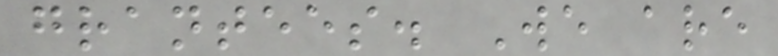grantees. We are
